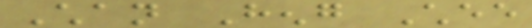Chan Heng Chee
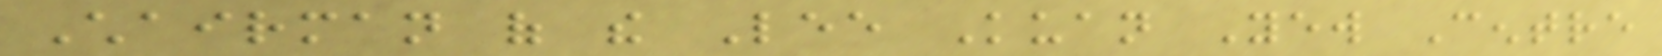Chairman of the Lee Kuan Yew Centre
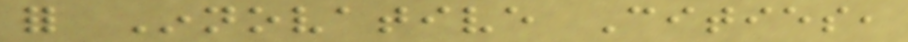for Innovative Cities,
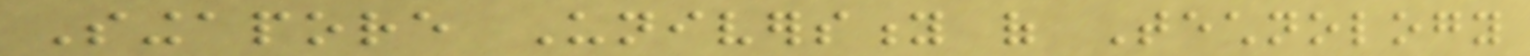Singapore University of Technology
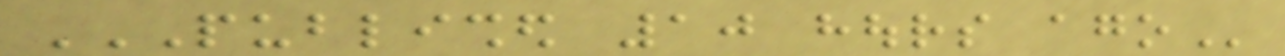PUBLISHED 10 HOURS AGO
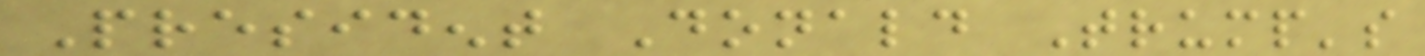President Donald Trump's
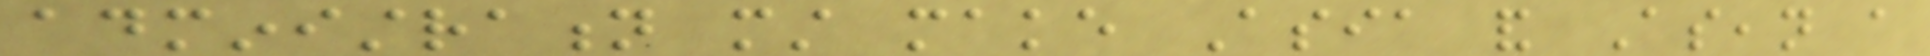administration must make Asia and Asean a
